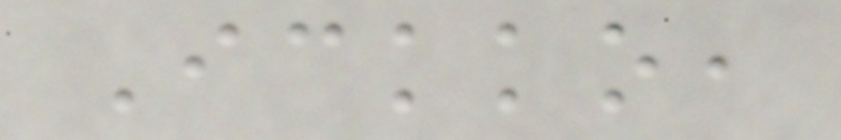Ickko,
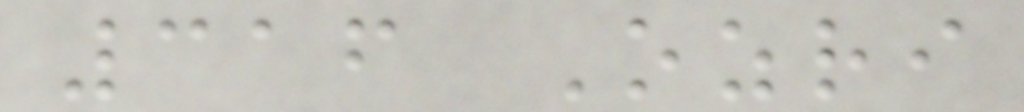316 Ozri
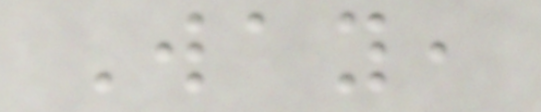Way,
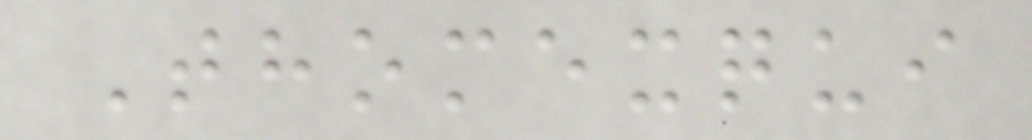Thomexqui
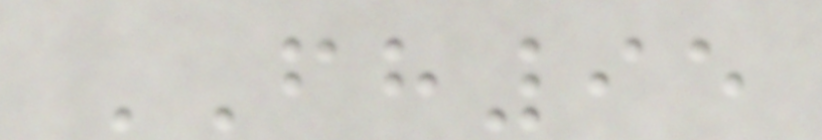FH95
